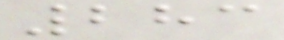283
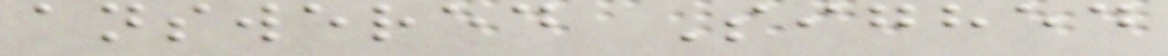answered Sighed
